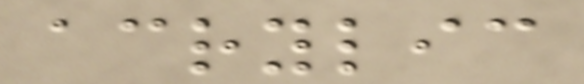acrylic
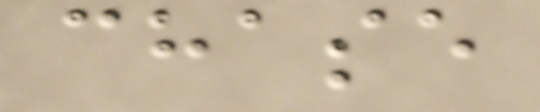chase
